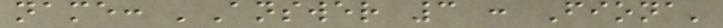name: 'Answer 3 : Fiona'
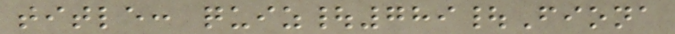title: quiz|789|Fiona
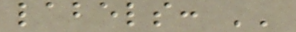labels: ''
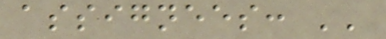assignees: ''
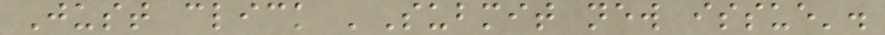Just click 'Submit new issue'.
